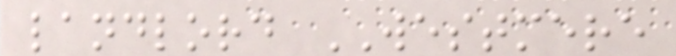landlord WESTMERE
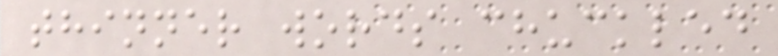thinner words chuckled
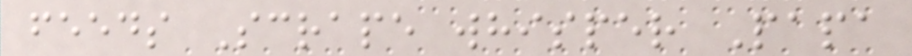feeds Scrape whisper Papa
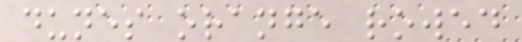dunes orange rowed
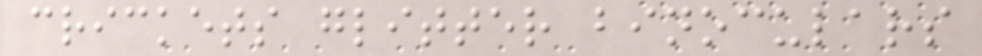crickets glitter binoculars
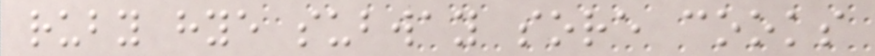ruby hye subway sore cooks
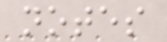notes
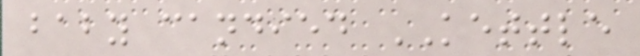baby candied KETTLE
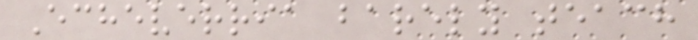Echeverria barely teach
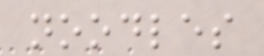noodles
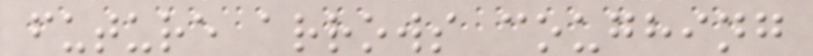future arrows coughing
